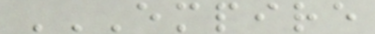EMPIRE
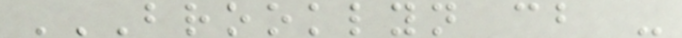BROOKLYN CB -
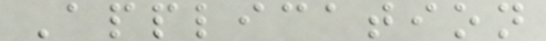Application
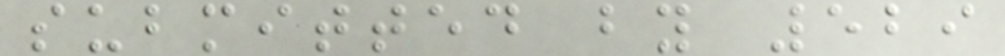submitted by 529
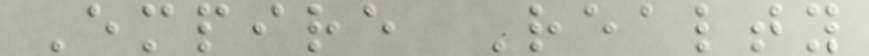Empire Realty
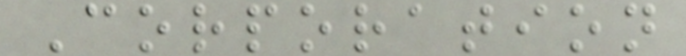Corporation
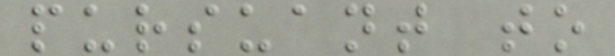pursuant to
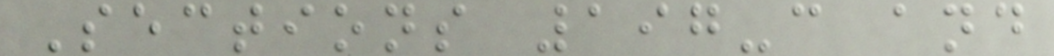Sections 197-c and
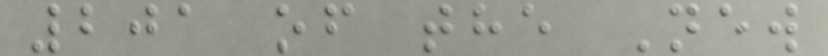201 of the New
